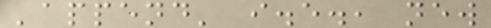'append' i.e., new
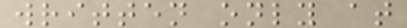written only at
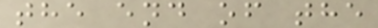the end of the
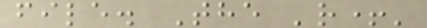file. The 'r+'
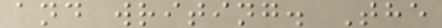and writing. The
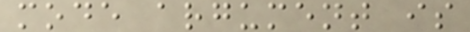mode argument is
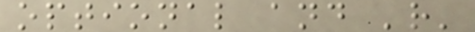optional and 'r'
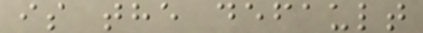is the default
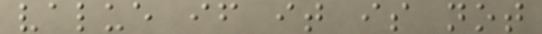value if it is not
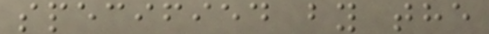specified by the
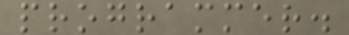programmer.
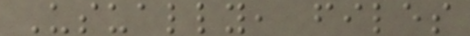Usually, files
